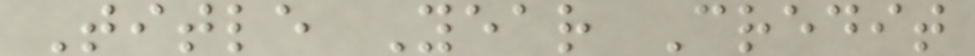Title Year Credit
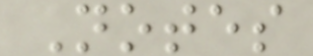Notes
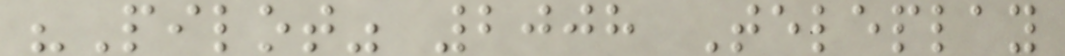"Pilot" 2008 Teleplay
